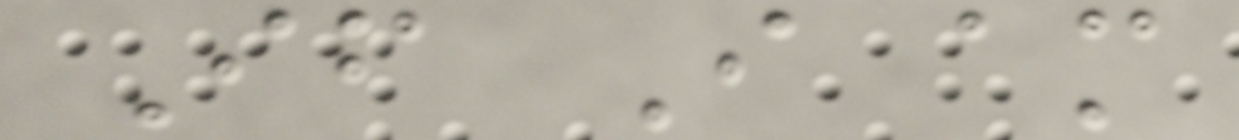If I am
